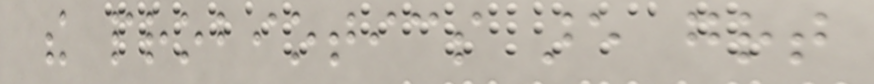the probiotics are great
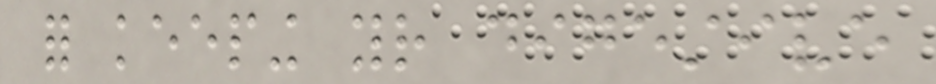for keeping your digestive
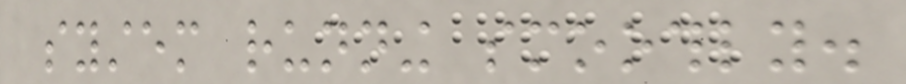system running smoothly.
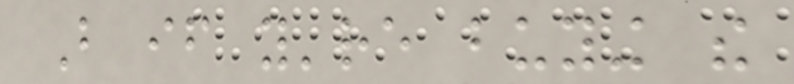But if you're buying the
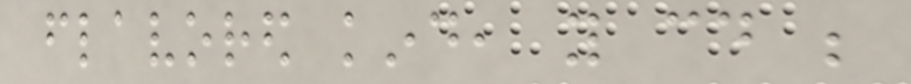flavored kind, you could be
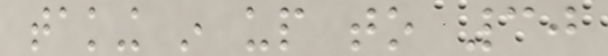taking in up to 30
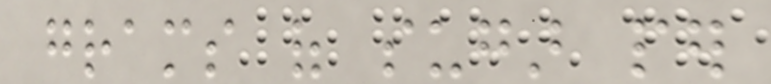grams of sugar per
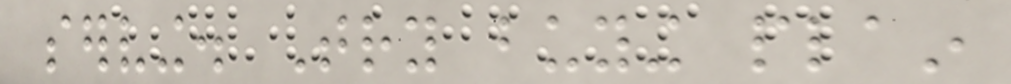serving. Try buying plain
